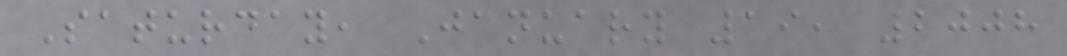Saturday, January 19, 2008
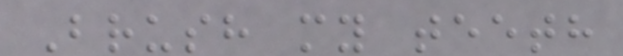Brush my teeth
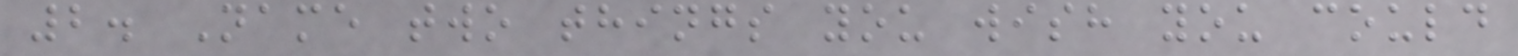2. Name two things you wish you could
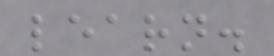learn.
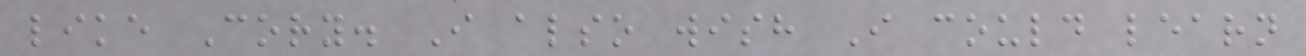like Cory. I also wish I could learn
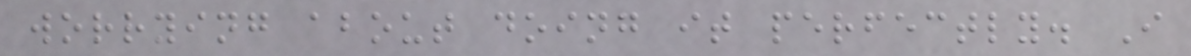worrying about doing it perfectly. I
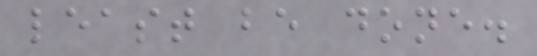least be done.
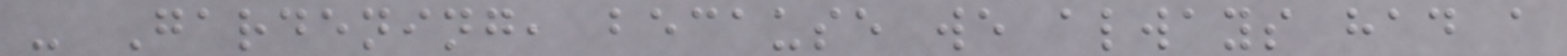- Gardening, because we always had a
